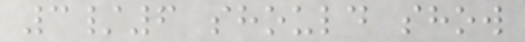3/6 should show
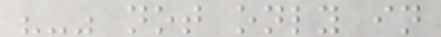"-" not only in
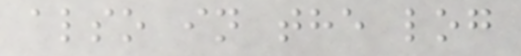also in the log
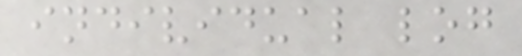individual log
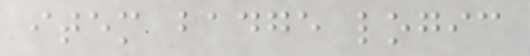item badge logic
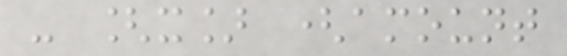- [x] (amount
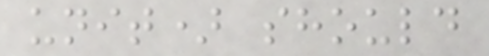unit) should
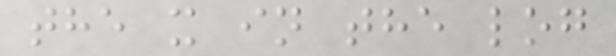the x in the log
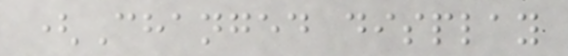(Changed display
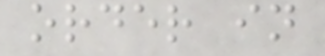order in
